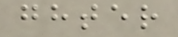ghter
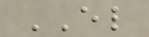EL
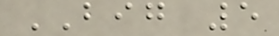BIG 5
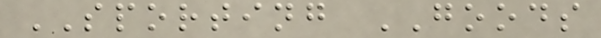SPORTING GOODS
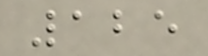125
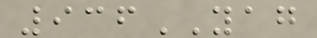936YAG
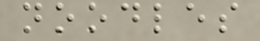noodles
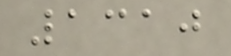1310
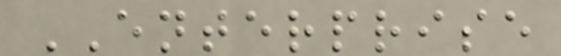ENTERPRISE
